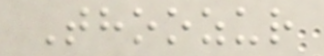Thoozur
